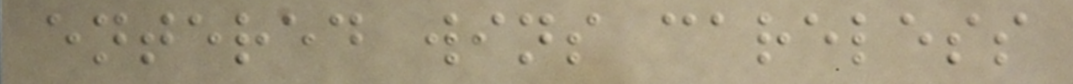entered wins careless
